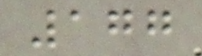177
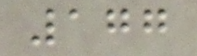177
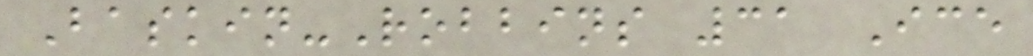Baskin-Robbins 31 Ice
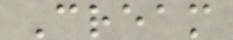Cream
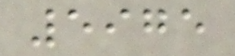5975
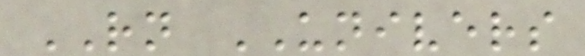RN UNIVERS
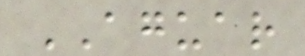AGUAR
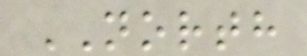NORTH
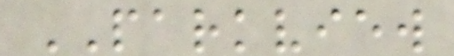PARKVIEW
